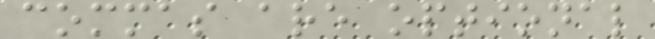commas are optional
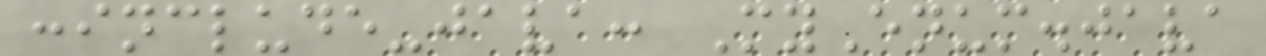:include-java: MyEnum.java
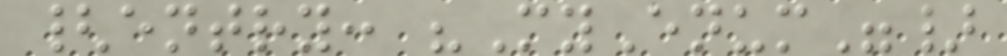{entry: "MyEnum"}
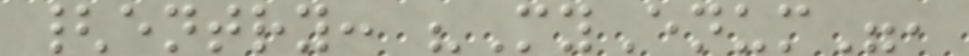{entry: "MyEnum",
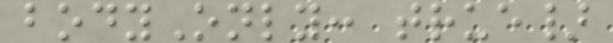bodyOnly: true}
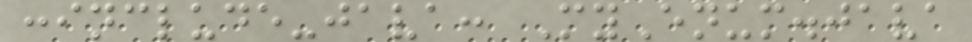:include-java: MyEnum.java
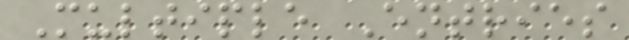Multiple Entries
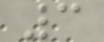3
